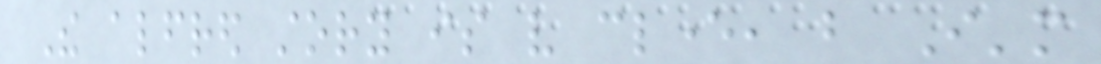The alfred story is very clever, but I'm
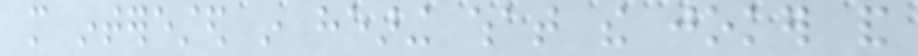more interested in hearing what the joker and
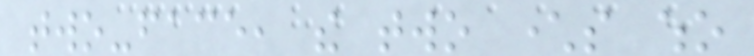two-face, the two characters who
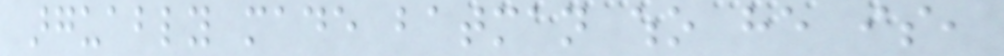arguably made batman who he is,
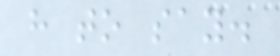have to say.
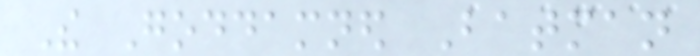The Goddamned Batman
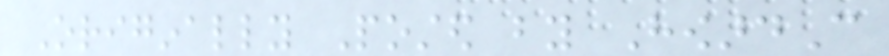Originally Posted by HowardC
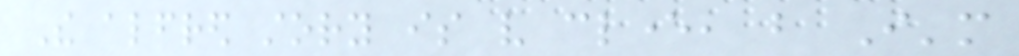The alfred story is very clever, but I'm
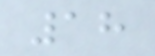18
